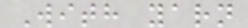With yarn
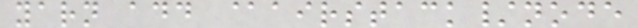yarn add @airstack/node
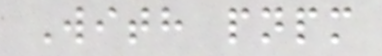With pnpm
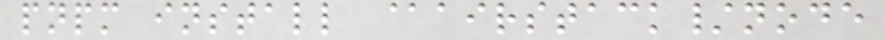pnpm install @airstack/node
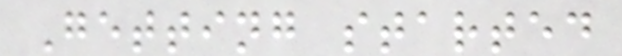Getting started
